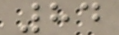84
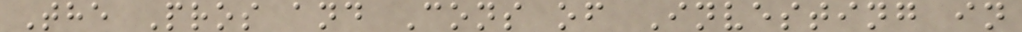The Pros and Cons of Investing in
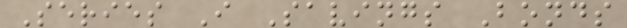Series I Savings Bonds
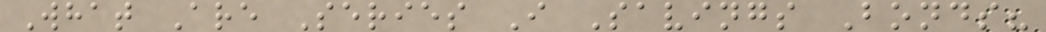What Are Series I Savings Bonds?
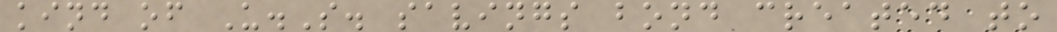kind of U.S. savings bond created to
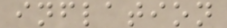inflation
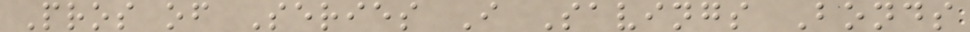Pros of Series I Savings Bonds
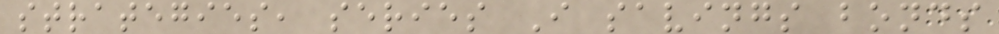strategies, series I savings bonds
